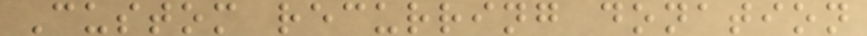Custom recurring donation
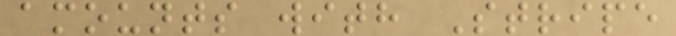amounts with Stripe
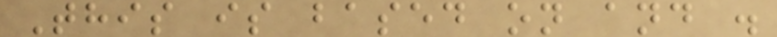This is based on and .
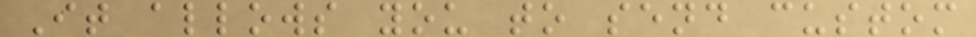It allows you to send custom
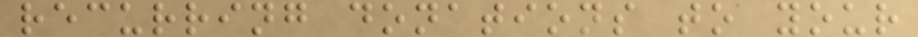recurring donations to your
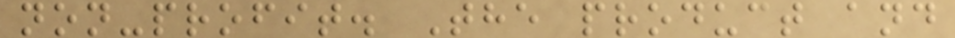non-profit. The product and
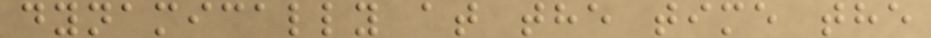dynamically at the time the
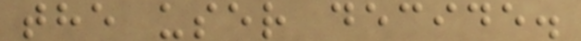the user decide.
